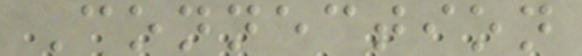Connection
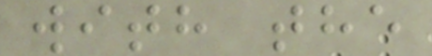with the
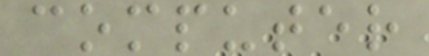computer
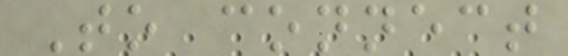To connect
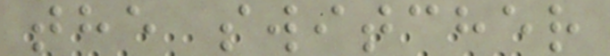the switcher
